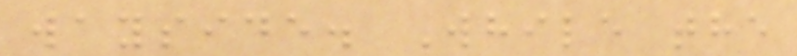wayside. While the
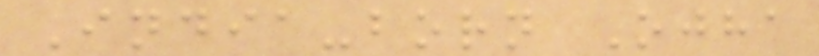India-born Ojha
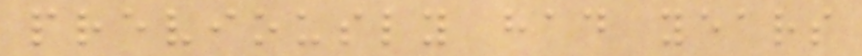previously had years
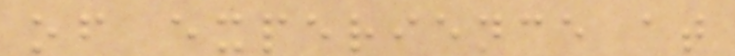of experience at
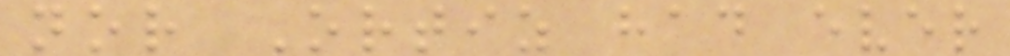nor Ortiz had ever
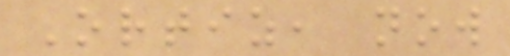Ortiz, now
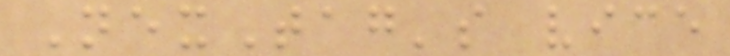NexTag's vice
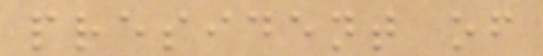president of
